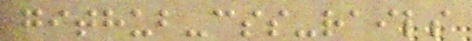github-css-rails
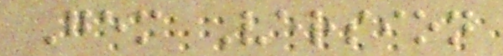Gem Version
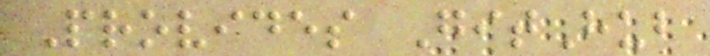Provides GitHub
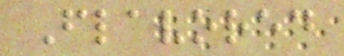Flavored
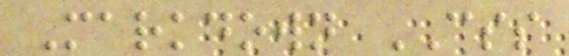Markdown CSS
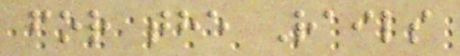for the Rails
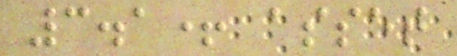3.1+ asset
